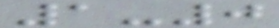1-0
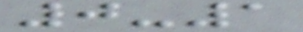0-1
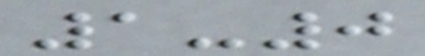1-0
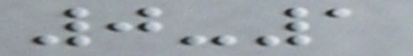0-1
